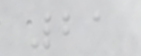21
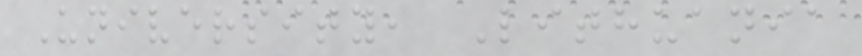University, Lithuania
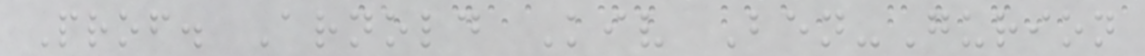Prof. Arnold Kiv Ben-Gurion
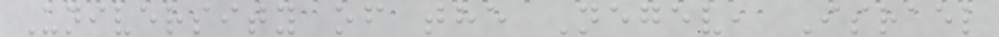University of the Negev, Israel
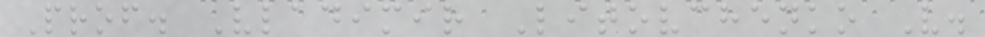Prof. Vladimir Litovchenko V.
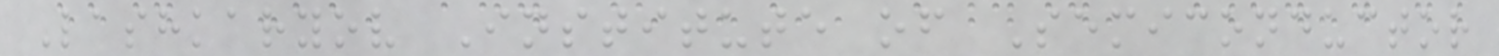Lashkaryov Institute of Semiconductor
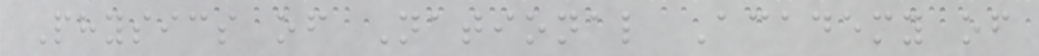Physics of National Academy of
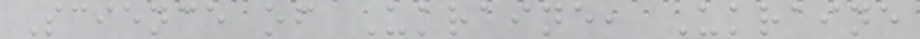Science of Ukraine, Ukraine
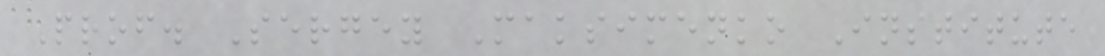Prof. Sergey Maksimenko Institute
